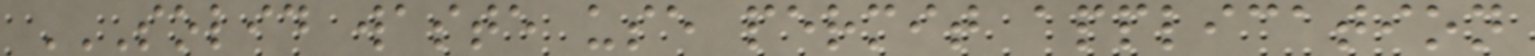SOLID WASTE USE PERMIT APPLICATION
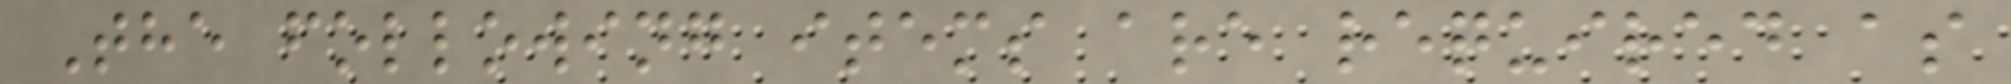The following items are required as
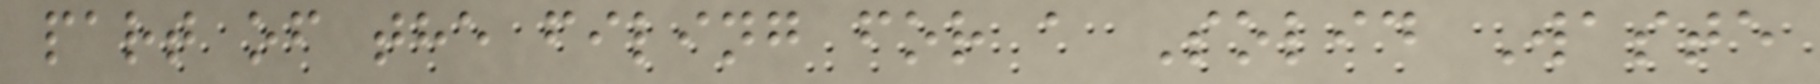part of the filing for a Solid Waste
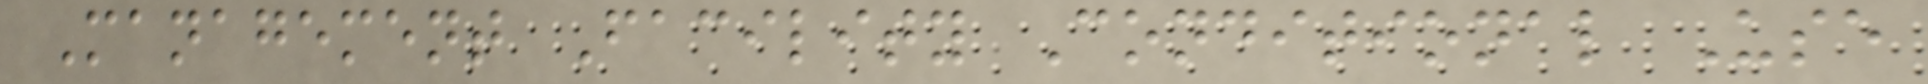Management Facility Conditional Use
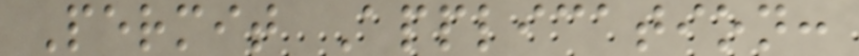Permit Application:
